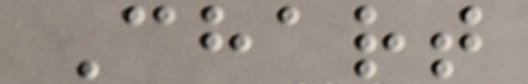Chart
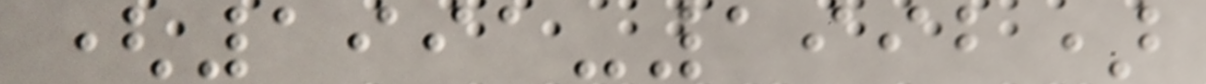(1991-1992)
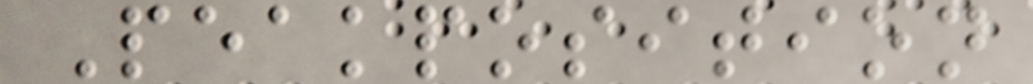Peakposition
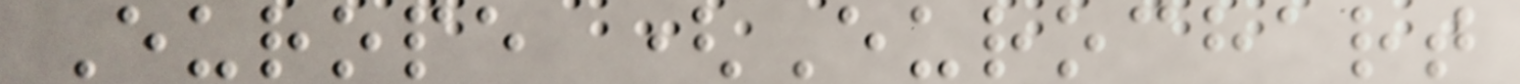Europe (Eurochart
